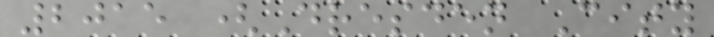2015 (Dresden City
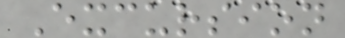Excursion
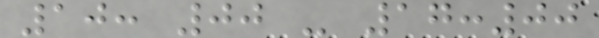10: 00 - 17:00
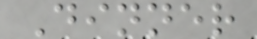Dinner
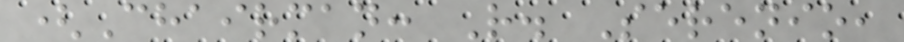(Chairman: R. Serenio,
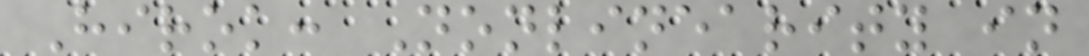Hirok: Nonlinearity in
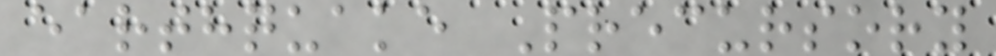earthquake Precursory
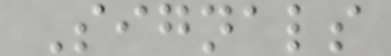Signals
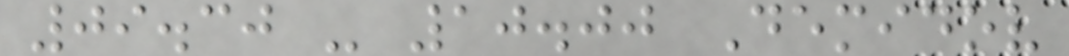09.30 - 10.00 Demidov
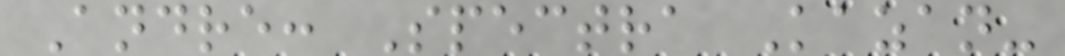Andre: Spectra Kazan-
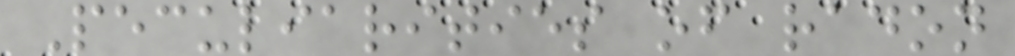Peculiarities of radon
